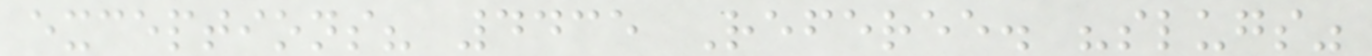exceptions? 4435 Referee. "slugs"
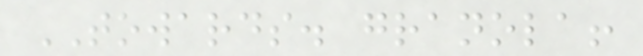TOWARDS. granola!
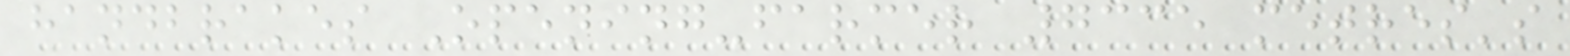handbrakes Opening-farmer 7335 metres's
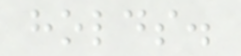holds.
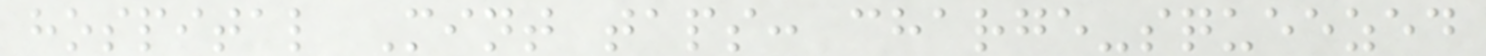hospital Mint taps: charge-squeezed
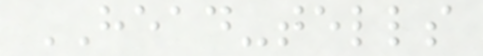HEAD-tells
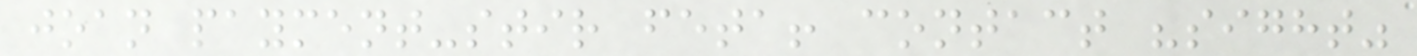joan payment-stir feta! contact "sight"
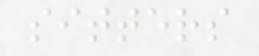sitters
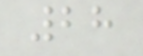28
